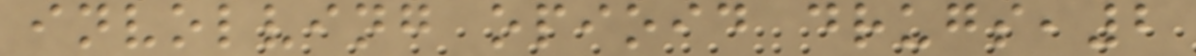involving opioid drugs,2
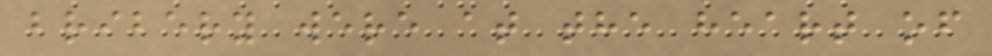bribery were at the heart of
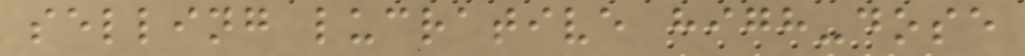selling lucrative high-dose
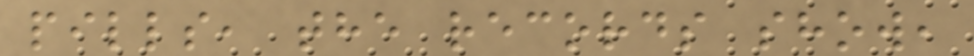pills, the records show,
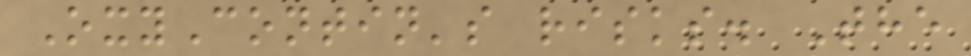OxyContin's risks. The
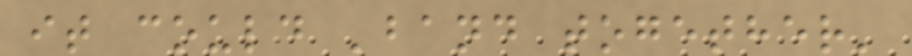it could 'band together'
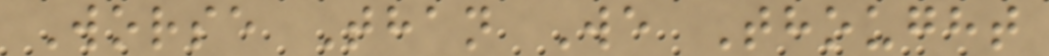Worse Than We Thought
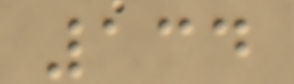134
